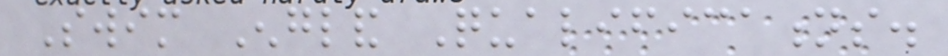Swim England Qualifications.
